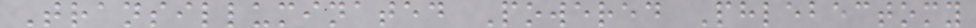Transilluminated Powered Phlebectomy
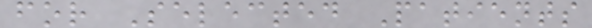for Selected Patients
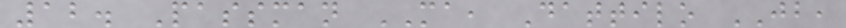12. Passman MA, Dattilo JB,
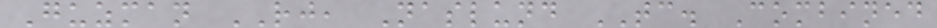Guzman RJ, Naslund TC. Combined
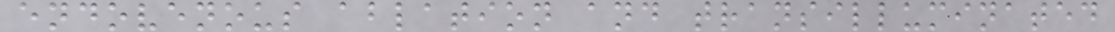endovenous ablation and transilluminated
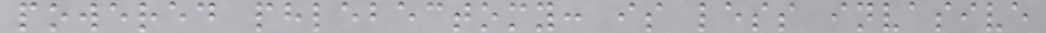powered phlebectomy: is less invasive
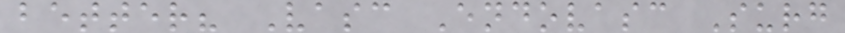better? Vasc Endovasc Surg
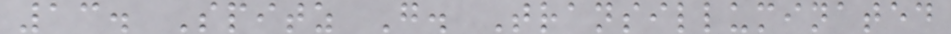13. Spitz G. Transilluminated
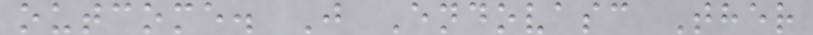outcome. J Endovasc Ther
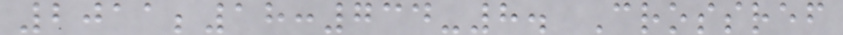2011;18:734-8. Crossref
